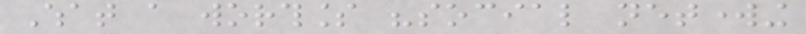What a worthless "social networking
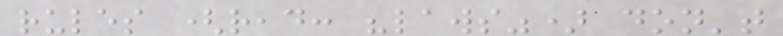rules (read: "laws") don't
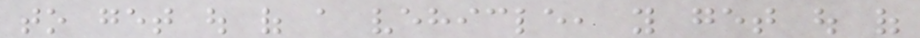to get out of a vehicle, you get out of
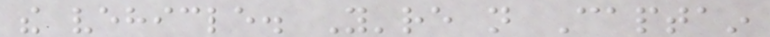the vehicle. You're not Captain
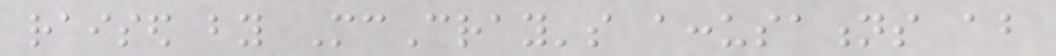raised by McCray's accusations about
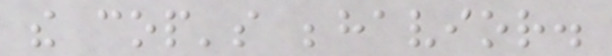the cop's behavior.
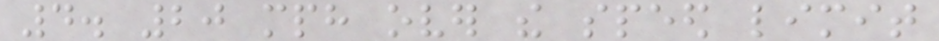4. 20 mph over the speed limit
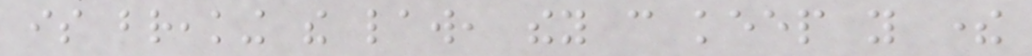is breaking the law, they can keep you there
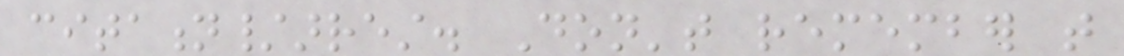citation/arrest. Don't remember that
